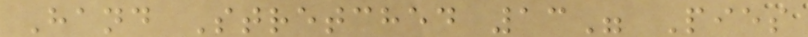Hand Stretched 13" Pies
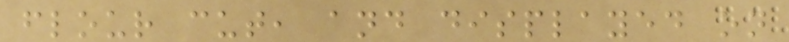flour cut, and displayed on
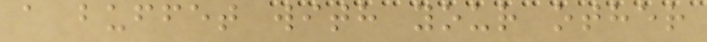a buffet with your other
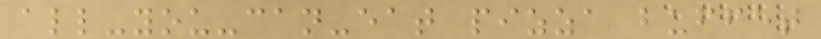all-you-can-eat pizza buffet
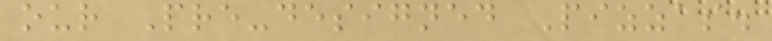our Pre-designed Pizzas.
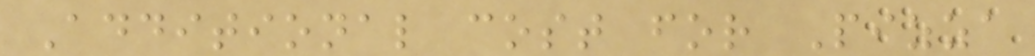Additional cost for Pizza
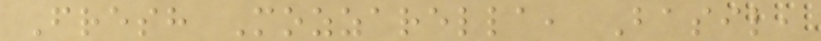Fresh Mozzarella, Basil,
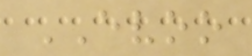EVOO
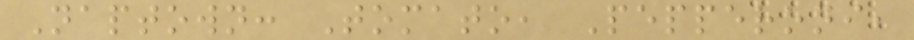Naptown: Tomato, Pepperoni,
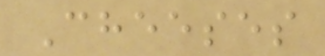Cheeses
